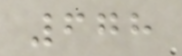678
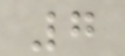7
